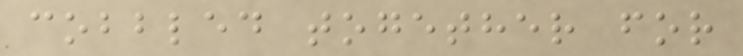cobbled together for
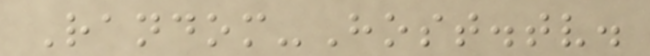Random-Host.tv.
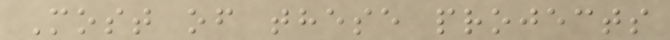Most of these projects
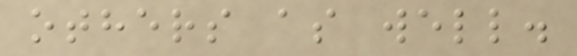others as well.
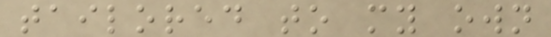tailored to my own
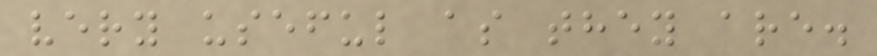very useful as they are.
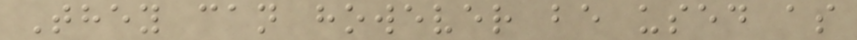They can however be used as
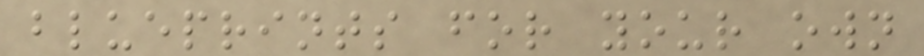blueprints for your own
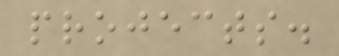projects.
